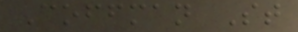Coffman St
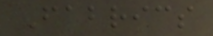Fabrics
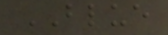BLUE
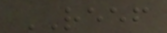REEF
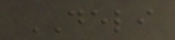DELI
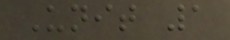Unit 1
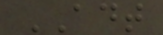ADT
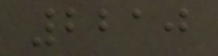2210
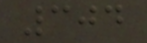304
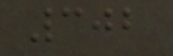302
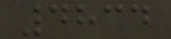4834
